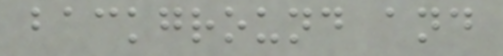background and
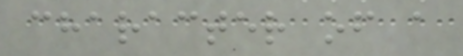character of a
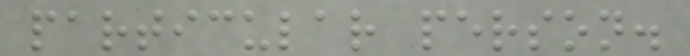particular person.
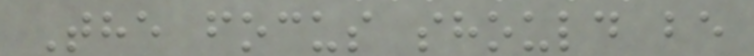The focus should be
